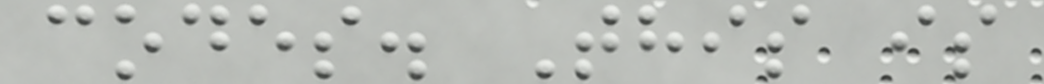codes. This is
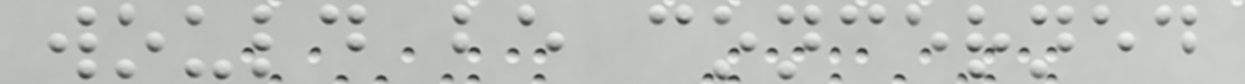would be concerned
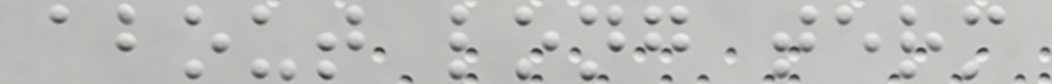about long term
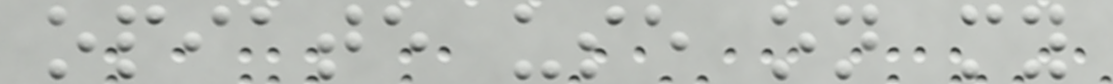opiate use on my
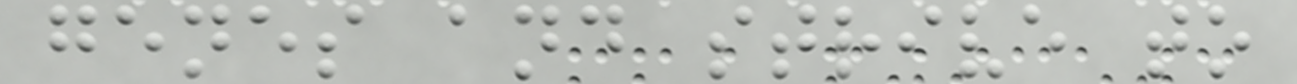genes and strive to
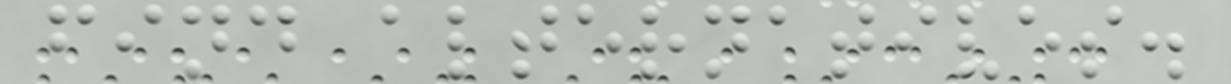find alternatives.
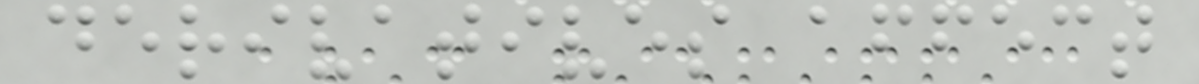derivatives affect
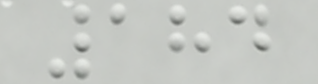184
